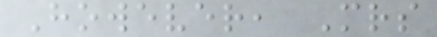However, Mrs
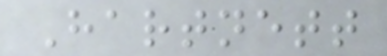Hartnett
